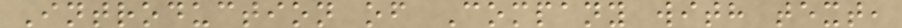Introduction of Company with text,
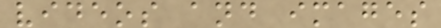videos and images
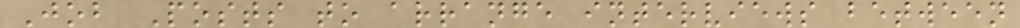Job Posts to arrange interviews between
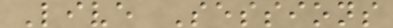Live Sessions
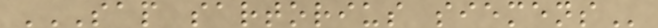SAP SARTORIUS SIEMENS
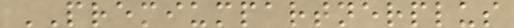PREMIUMPARTNERPLUS
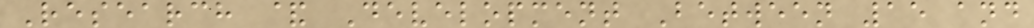Research & Development Between 15 and
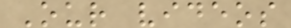Our videos
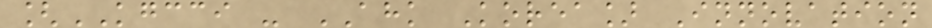[KGCCI - AHK Korea] Innovation
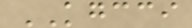KGCCI
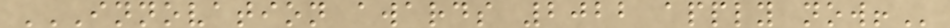INNOVATION AWARDS 2022 APPLY NOW!
